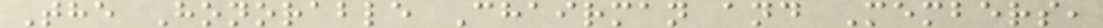The Honorable Chairman and Members,
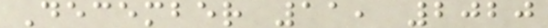December 11, 2020
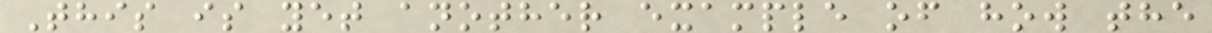This is yet another example of how the
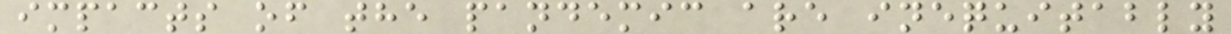impacts of the pandemic are inequitably
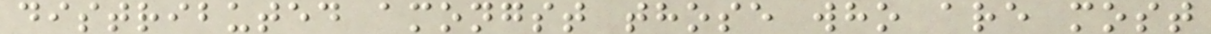distributed amongst those who are most
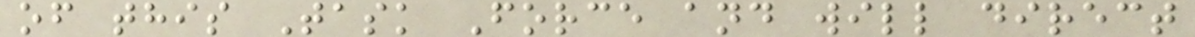of this Task Force and will direct
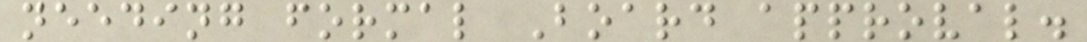needing formal Board approval.
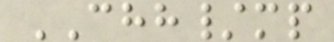CHH/mp
